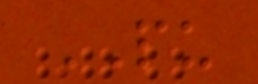PU
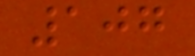107
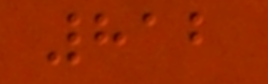812
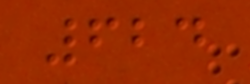624
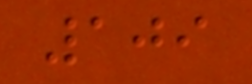109
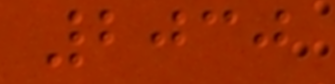2030
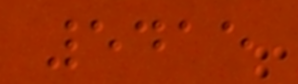5415
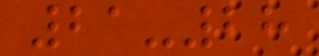21-28
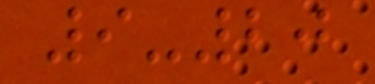9-20
